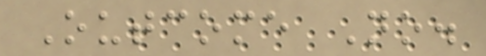Outcome No.
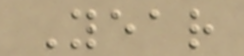Year
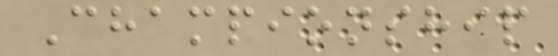Championship
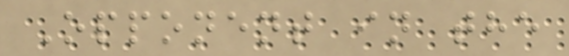Opponent in the
